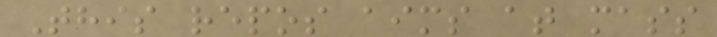This repos aims at mass
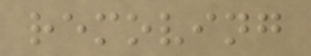removing
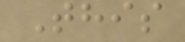This
